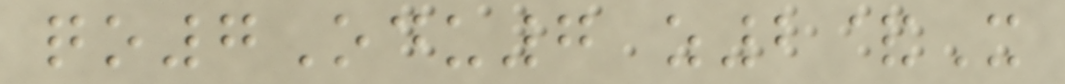qo7Odu7 z2&X
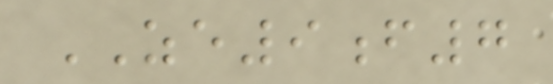ZE9f7
